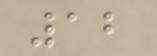12
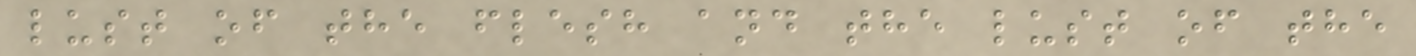lust of the flesh and the lust of the
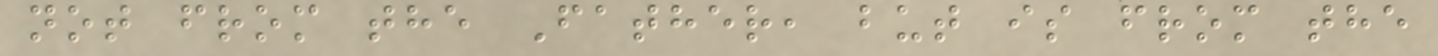not from the Father, but is from the
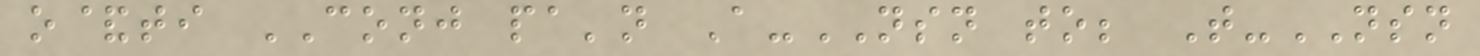o&ti CONJ pa'n A-NSN to; T-NSN
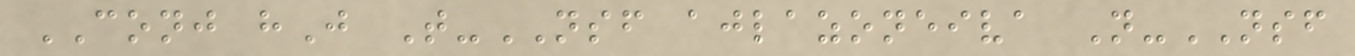CONJ hJ T-NSF ajlazoneiva N-NSF
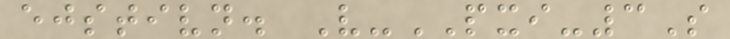ejstivn. V-PXI-3S
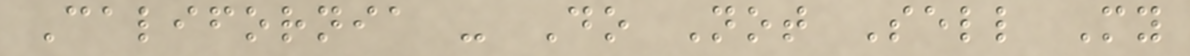California - Do Not Sell My
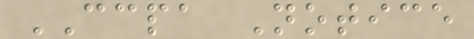CCPA Notice
